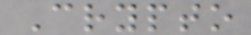Crypto
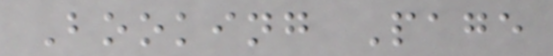Booking Page
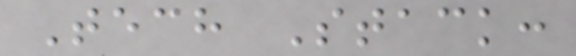Tech Stack:
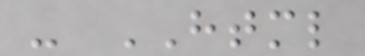- HTML
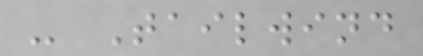- Tailwind
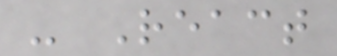- React
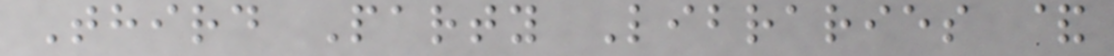Third Party Libraries &
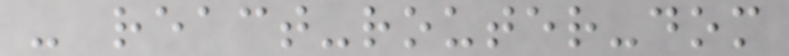- react-router-dom
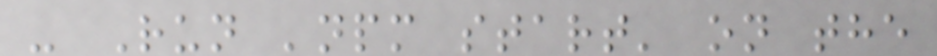- Run 'npm start' on the
